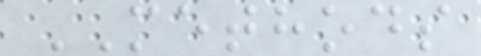METHODS
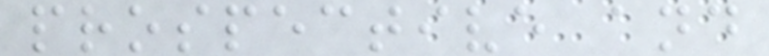prospective and
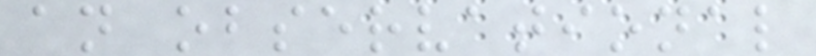an observational
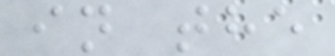in the
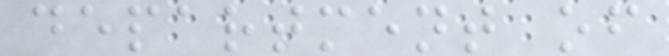department of
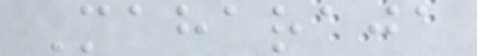Maharaja
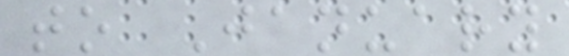to January
